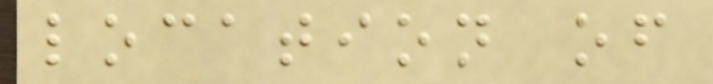location of
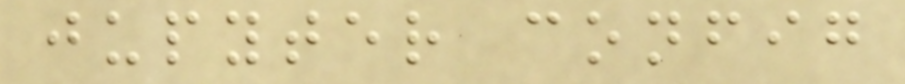jupyter config
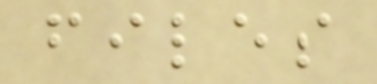files
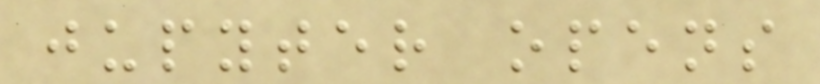jupyter opens
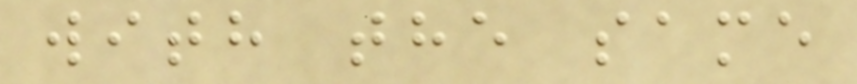with the same
